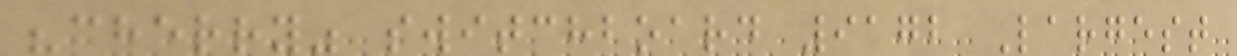"cherry" switchboard 9172 Largest
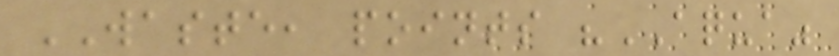WASTE, points "AQUA"
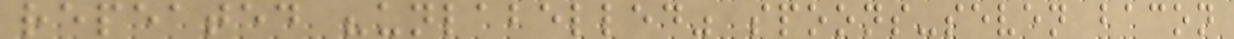repeated "unlabelled" spoons-seven bacon
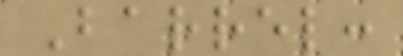Barrel:
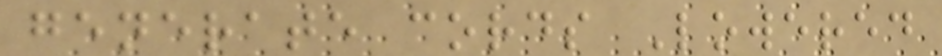generate cords Lowered
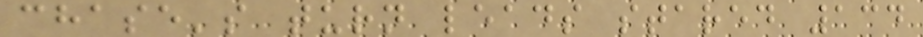chase's turn leads stared 134
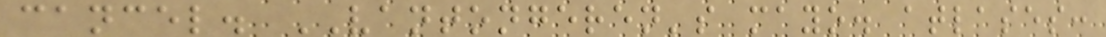cancel. VANTONGEREN's mayo. atlases:
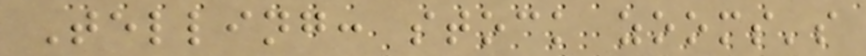Telling: stock zooms's
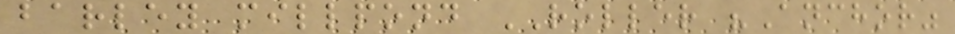barley millpond ROLLER "Anchor"
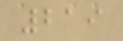219
